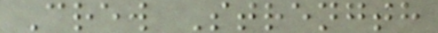Crew Strength
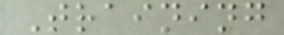Training
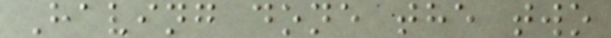Having done the two
